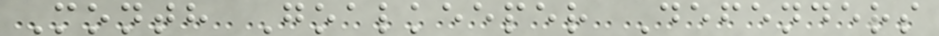Month Goalkeeper Defenders
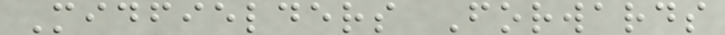Midfielders Forwards
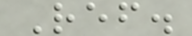Ref.
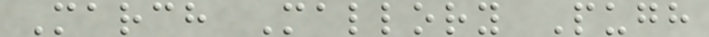March Mallory Pugh
